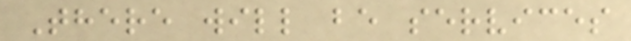There will be services
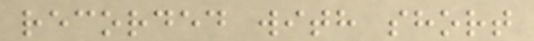recorded with short
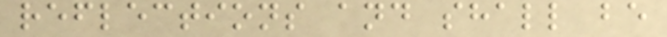reflections and shall be
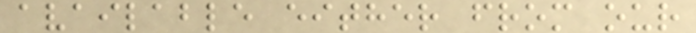available either from our
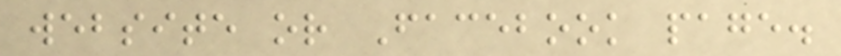website or Facebook page.
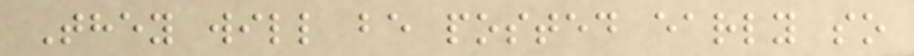They will be posted early so
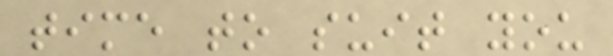time to suit you
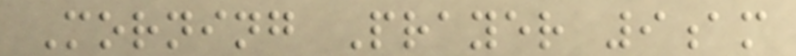Morning Prayer 9am
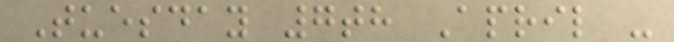Tuesday 7th April -
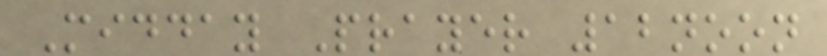Midday Prayer 12noon
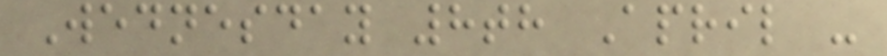Wednesday 8th April -
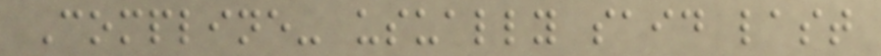Compline- usually said last
